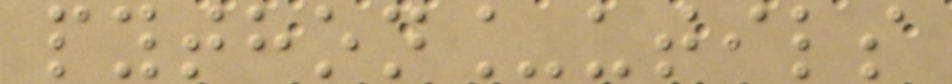python_utils
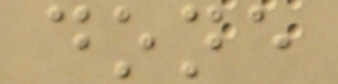done
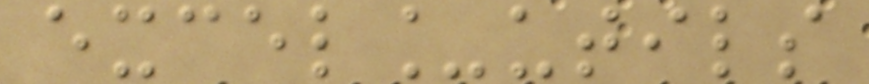excel_utils
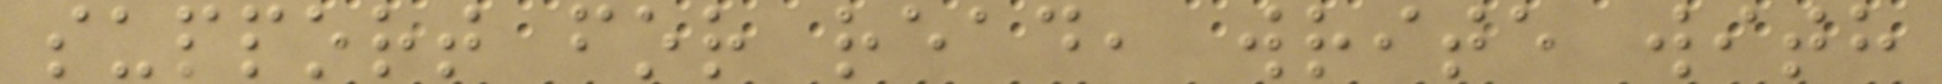support for read, write with
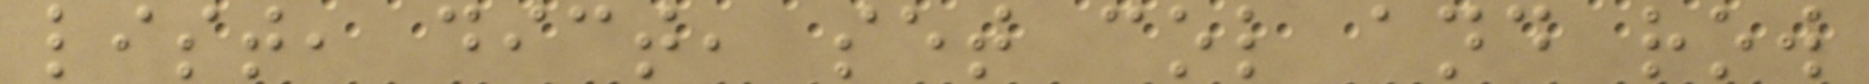list, dict, set col and row
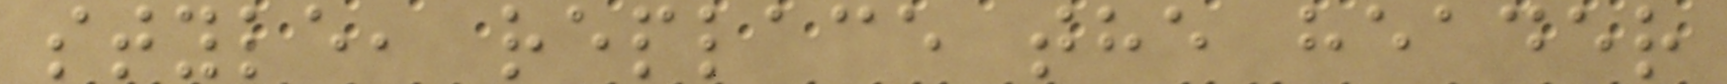style, replace the header
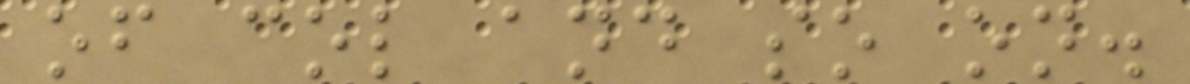of col and so on.
